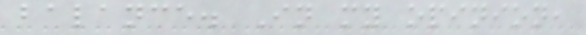balance. In my opinion,
